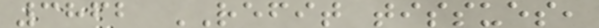3862 REFIT tissues,
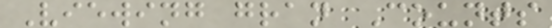Viewing gran Counts
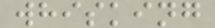whisking
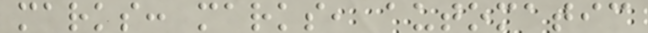marks: marks, automatic
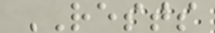RESTS
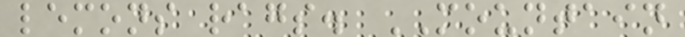lemons rags. MOUNTAIN
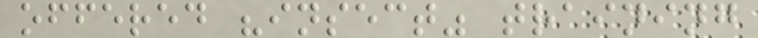offered "insect" training
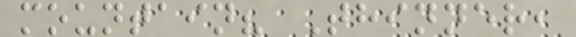mountain? Thinner,
